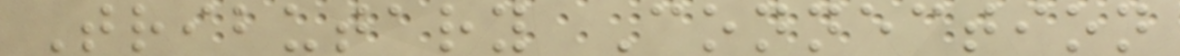Tributary Connection
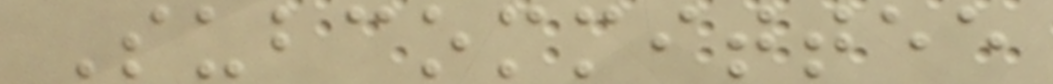Subcommittee
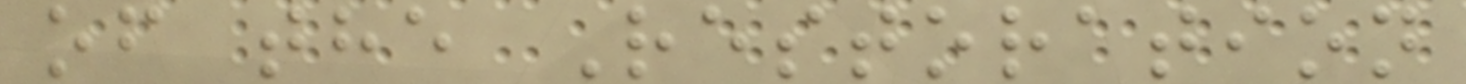of the Restoration
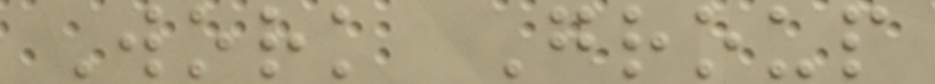Work Group
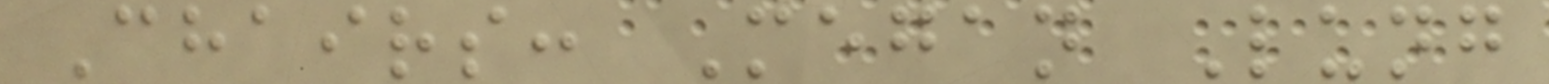Chairs: Megan Lung
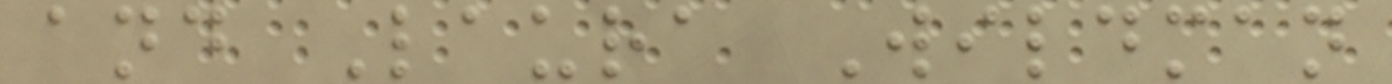and Laura Wildman
